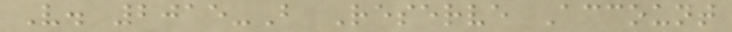V. 2015-B Reserve Account
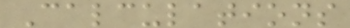Calculations
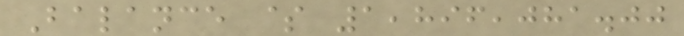Balance $ 1,896,081.00
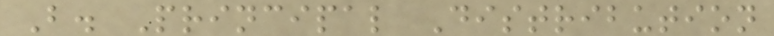B. Principal Distribution
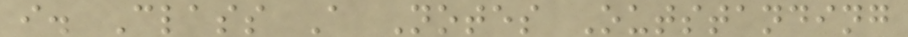i. Class A Notes Outstanding
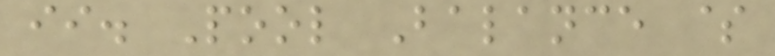ii. Pool Balance $
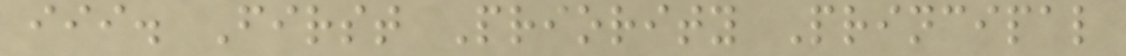iii. First Priority Principal
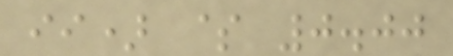ii) $ 0.00
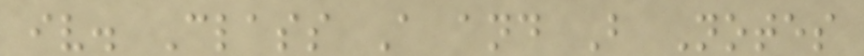iv. Class A and B Notes
